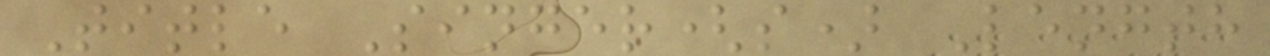Title Singer(s) Length
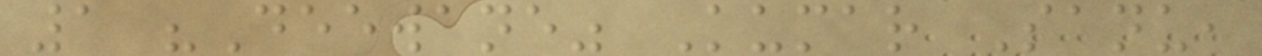1 "Deewane" Kumar Sanu,
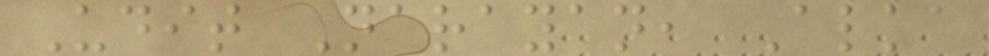Udit Narayan, Alka
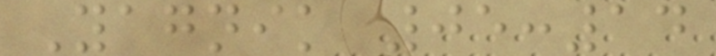Yagnik 05:14
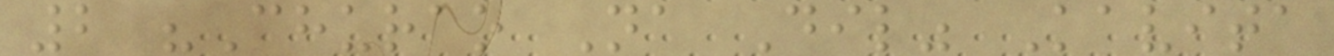2 "Churao Na Dil" Kavita
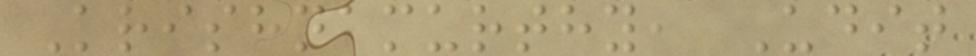Krishnamurthy, Udit
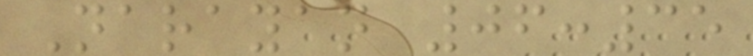Narayan 06:35
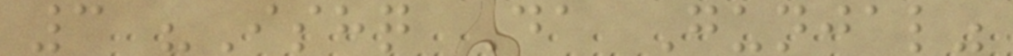3 "Ishq Da Gunjal"
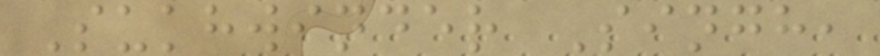Sukhwinder Singh,
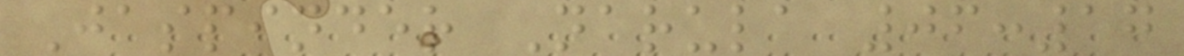Jaspinder Narula 06:17
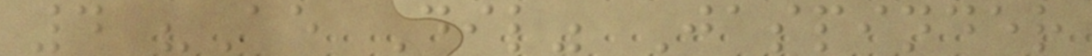4 "Ae Dil" Jaspinder
